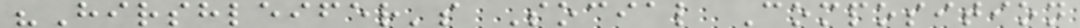"Hirshleifer's Social Composition
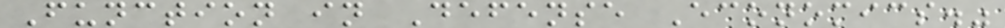Function in Defense Economics."
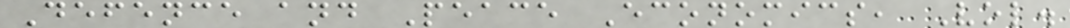Defence and Peace Economics, Vol.
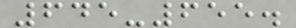645-655.
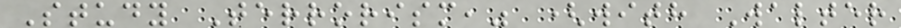Study Terrorism," (with Walter
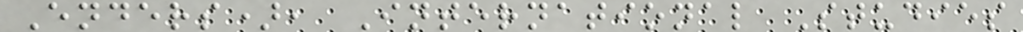Enders), International Studies
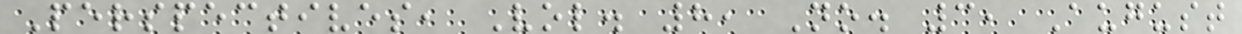Perspectives, Vol. 8, No. 3, August
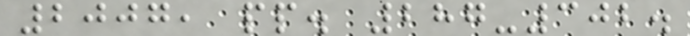2007, pp. 287-302.
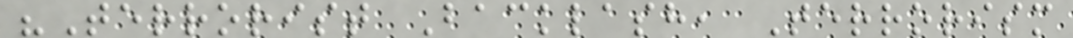"Terrorist Backlash, Terrorism
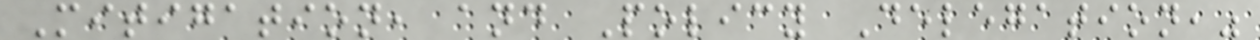Mitigation, and Policy Delegation,"
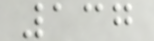137
